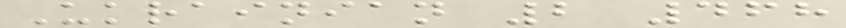Ukrainian 2 468
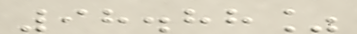98.88%
